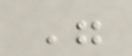"
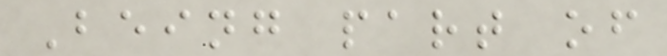Being part of
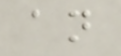an
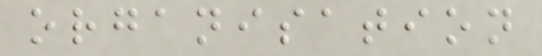organisation
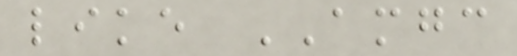like AMGC
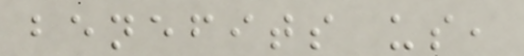benefits us,
